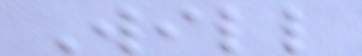Will
